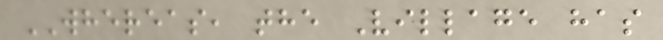WHEREAS, the Village has
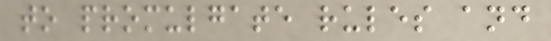to promulgate rules and
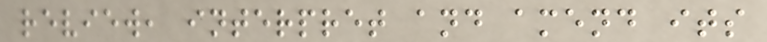review, interpret and amend its
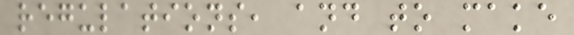regulations, and to make
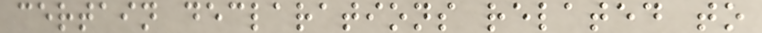certain declarations related to
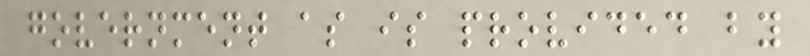government as is provided by
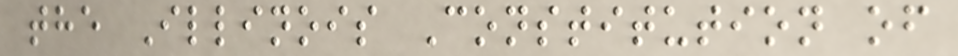the Illinois Constitution of
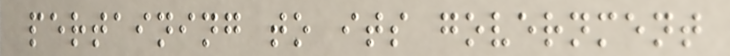pertaining to its government
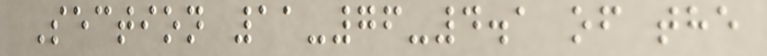Section 11-76-4.1 of the
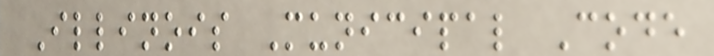Illinois Municipal Code
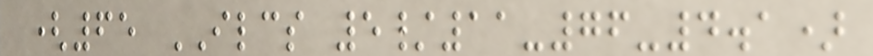(65 ILCS 5/11-76-4.1)
